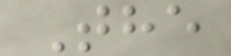The
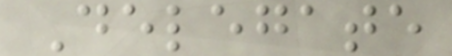Delegate
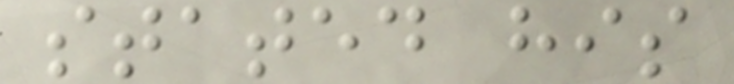stated his
